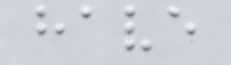have
